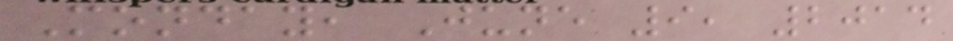Monday, June 9, 2014
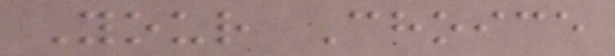Your Choice
